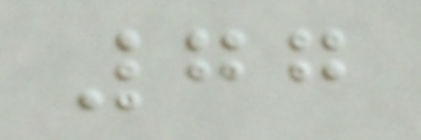77
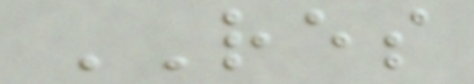RES
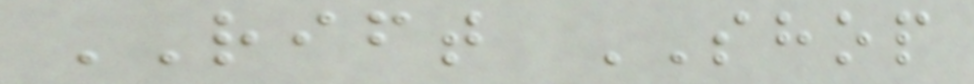RIFT SHOP
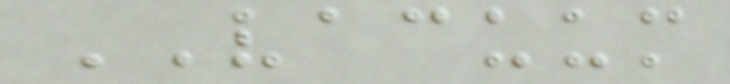VACUUM
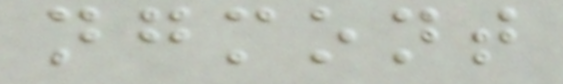ngmont
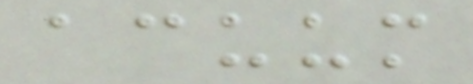acuum
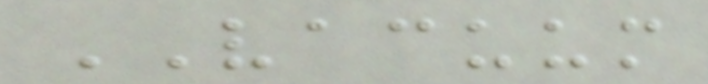VACUUM
